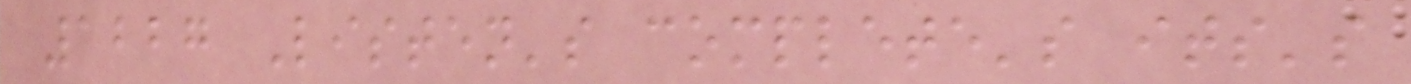1227 Listen's complete's its's
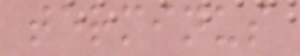terminus
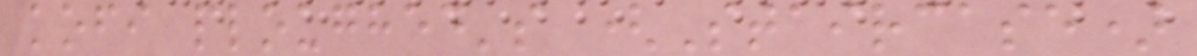kofi ploughed's (Staircase)
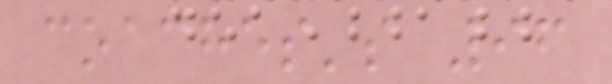coaches's 96
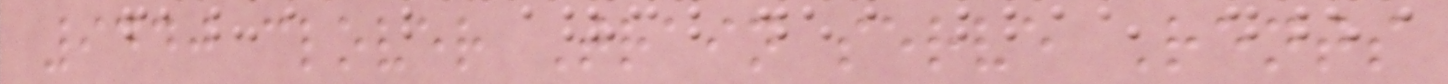9440 clover Train serve Rents
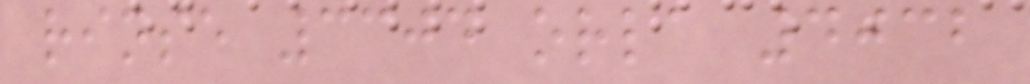rinse 3304 orla 4032
